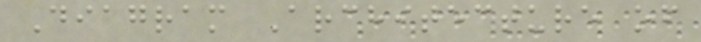Diagram Architecture of
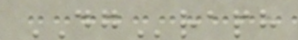DGraph
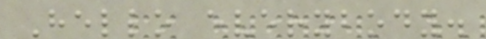Hello everybody.
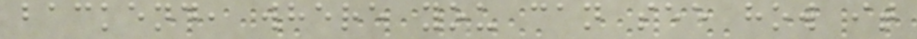backend, where you can see how it
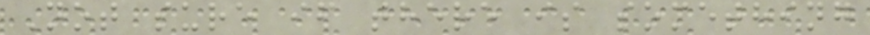Not sure if there is something
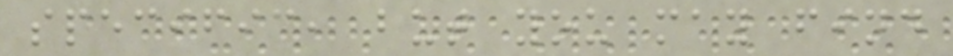specific, but you may find
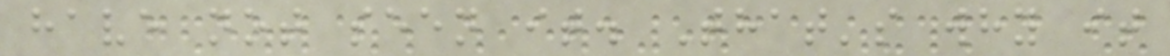have not seen it. That's why it
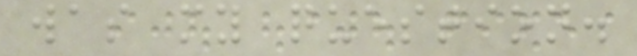was my question.
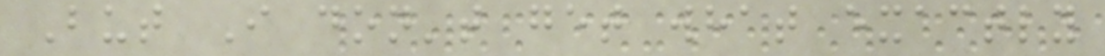But I don't get what exactly
